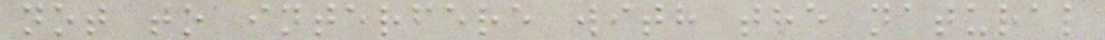not to interfere with the natural
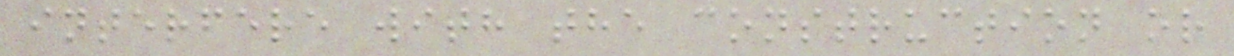interfere with the construction or
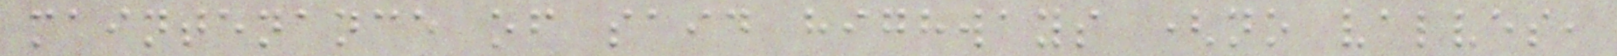maintenance of said highways (no valves,
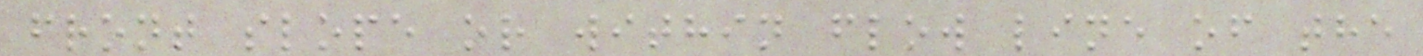front slope or within flow line of the
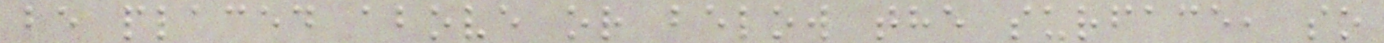be placed above or below the surface, so
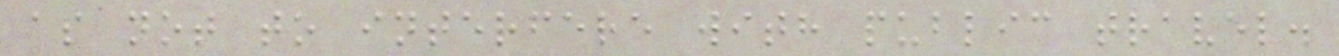as not to interfere with public travel.
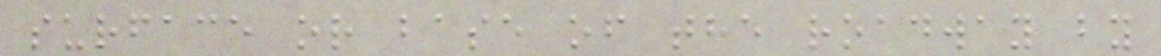surface or base of the roadway by
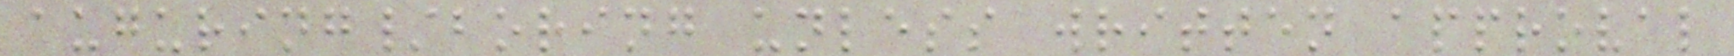auguring/boring unless written approval
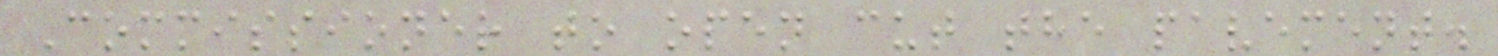Commissioner to open cut the pavement.
